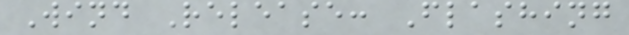Wind Release: Flashing
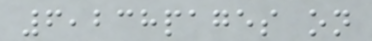6,238pages on
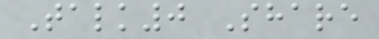Talk0 Share
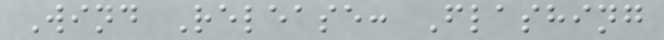Wind Release: Flashing
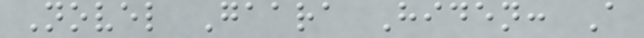Novel Gaara Hiden: A
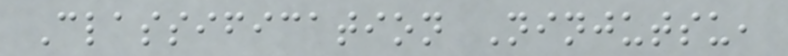Classification Ninjutsu,
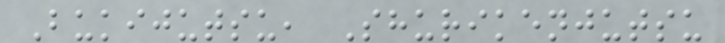Bukijutsu, Shurikenjutsu
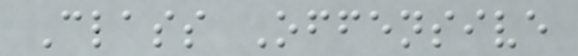Class Offensive
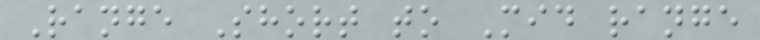Range Short to Mid range
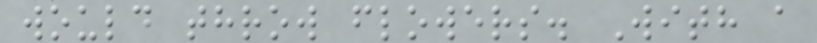would throw flowers. With a
